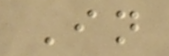In
